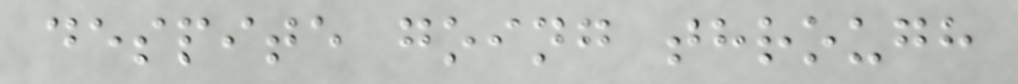despite going through
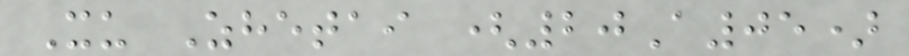Xu Zhetai (20A05)
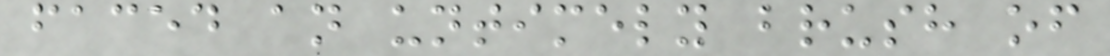faced an untimely brush of
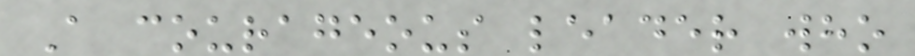A courageous leader who
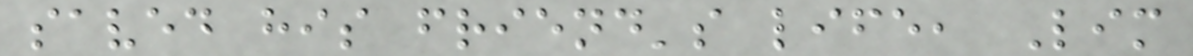saved his friend's life, Lim
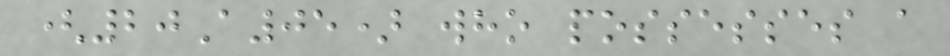(20A05) who possesses a
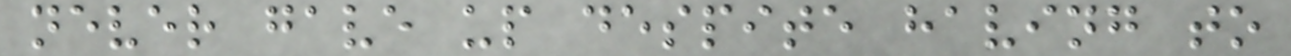never gave up despite having to
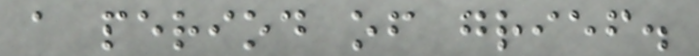a period of grief.
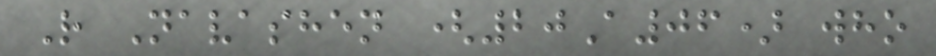R Navashen (20A06) who
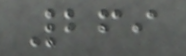269
